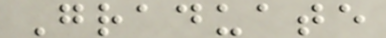Graduate
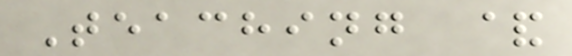Teaching &
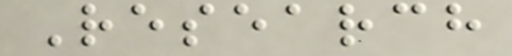Research
